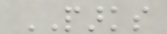PARKS
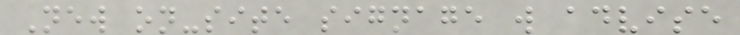New on-site signage will advise
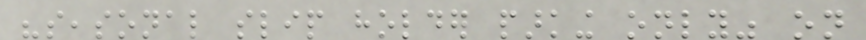"seasonal slip holder parking only" on
